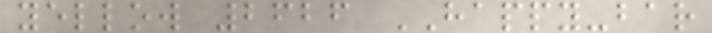yellow 2626 HAPPY-bar
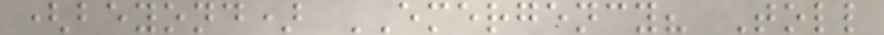(beyond) EMERGENCY? Toll
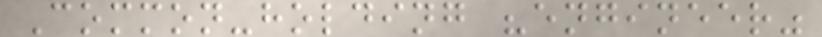Common-holding "engineer"
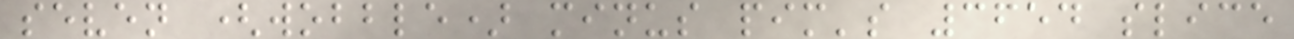seven (wobble) minus pim's 3654 slice
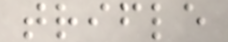trifle
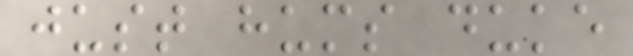just hums duke
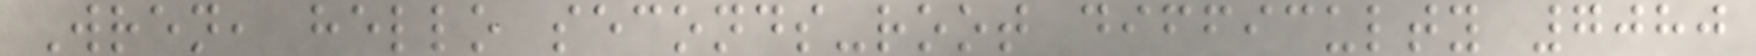Wren, hello seconds-root difficulty 7080
